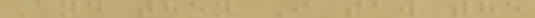And then I saw the
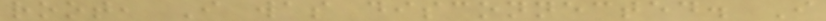root, I was disconnected. I
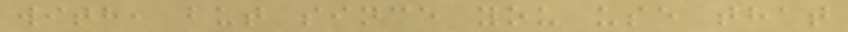with, but since you use that
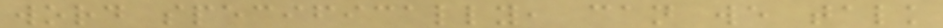word specifically, can we talk
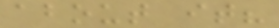about it?
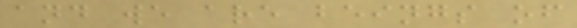and we are beings of
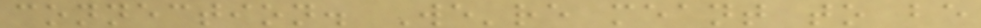connection. We're meant to be
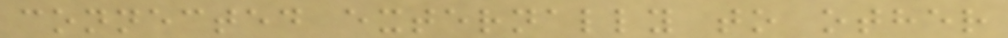connected externally to other
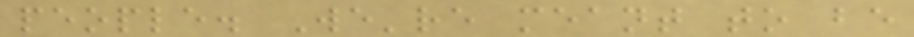people. We're meant to be
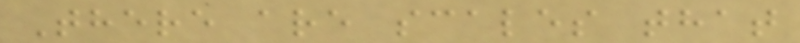There are scales that
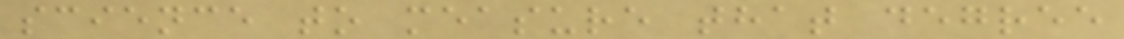science to measure that degree
